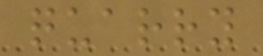quarry
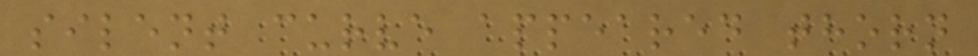silent curve appeared thorn
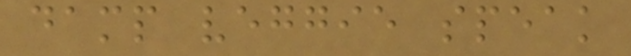damp veggie speak
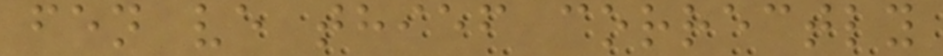fen ve thief correctly
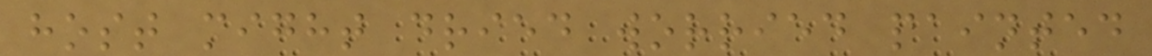host might dried worried painted
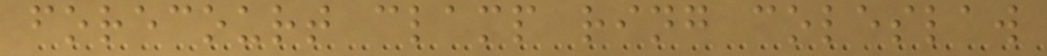forecourt clamp ring coleslaw
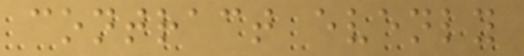contract evenly
